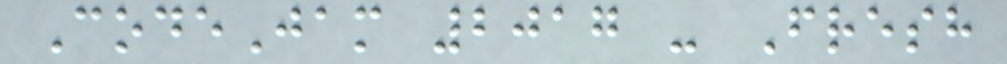CodeJam 2017 - Fresh
